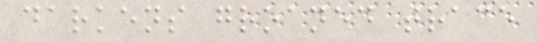darkens groaned trace
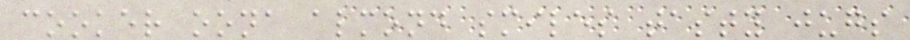cooker oona almond smiles tasty jugs
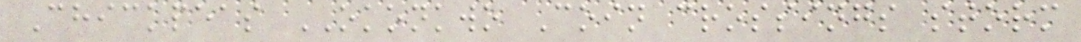Chickpeas OKONKWO Coin crossings storm
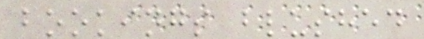bookings blushed
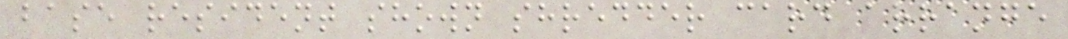base resident shown shredder card arrange
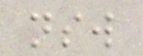nsw
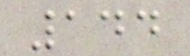144
